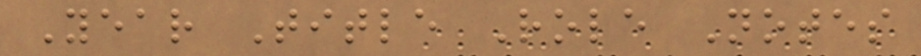Year Title Role Notes
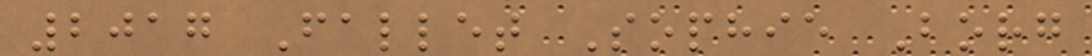2017 Fallet Sophie Borg
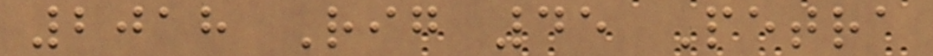2018 Rig 45 Petra
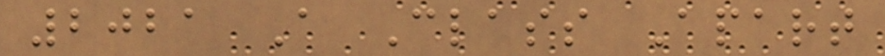2021 A Class Apart
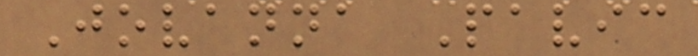Jovanna Pavic
